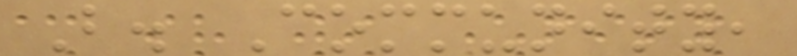B. Community,
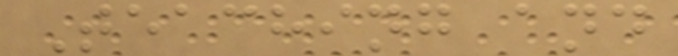Teaching and
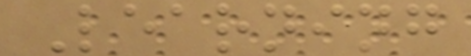Learning
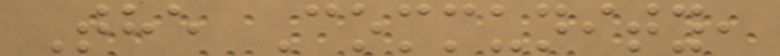The Community,
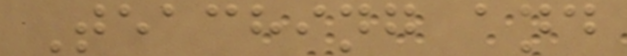Teaching and
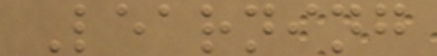Learning
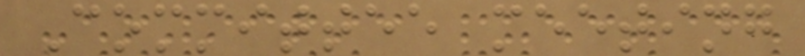Committee meeting
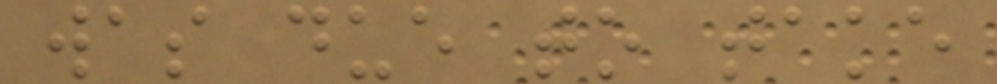was due to take
